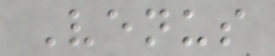Venus
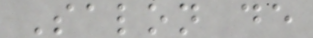Salon de
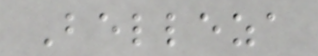Belleza
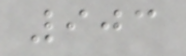903
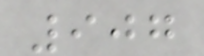907
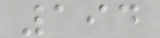194
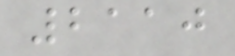2110
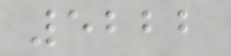5222
